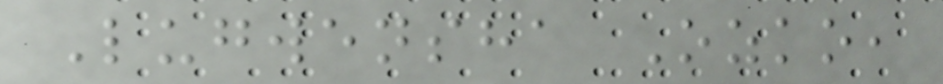Lugwensha Ozko,
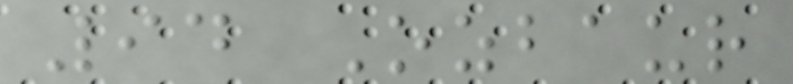94 Ozbaur
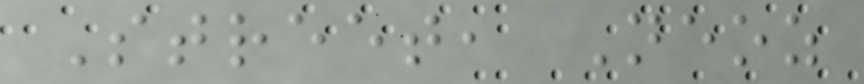Street, Neoz
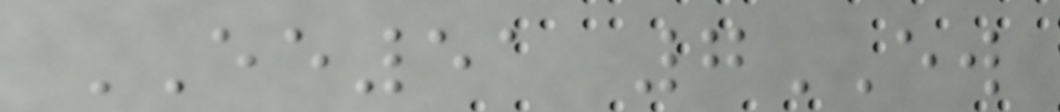EE51 7EW
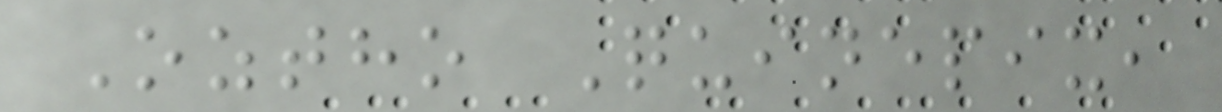Oztho Quinepix,
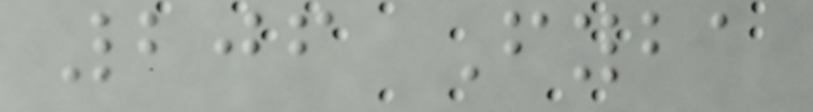206 Fyba
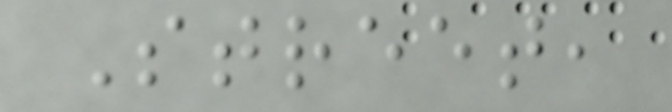Street,
